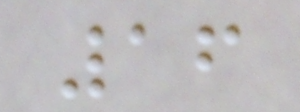16
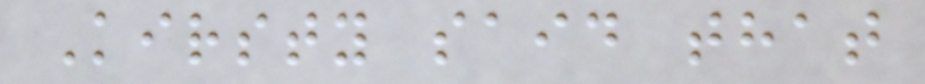Kirsty said that
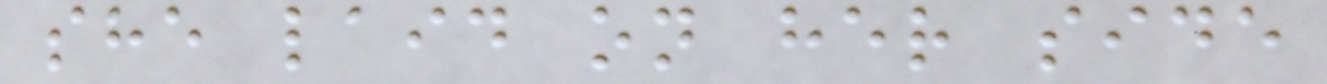she laid on her side
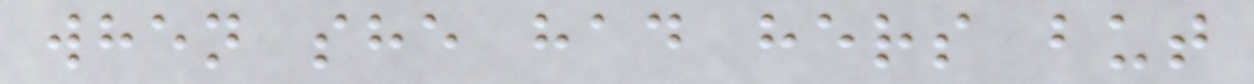when she had hers but
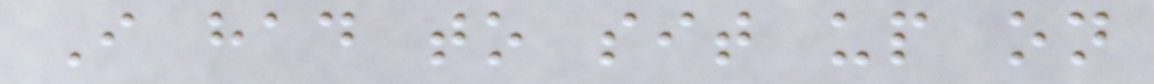I had to sit up on
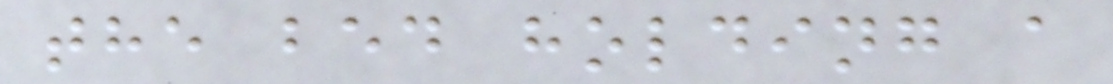the bed holding a
